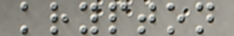krypton
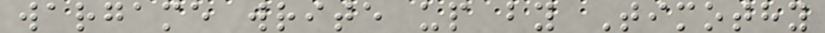wargame write up by Timothy
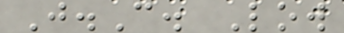J.C. Low
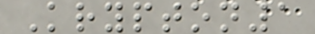Krypton1
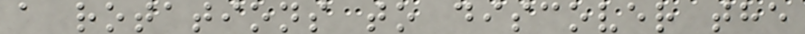a rotations to discover the
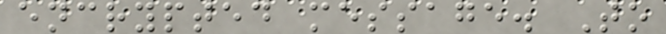encrypted message. To
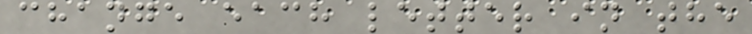change each letter in the
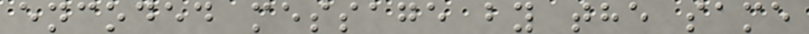encoded message by the same
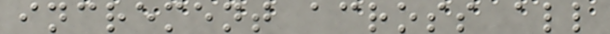increment across all
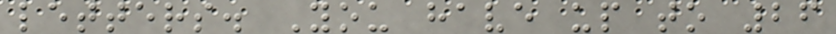letters. You have up to 26
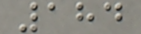184
